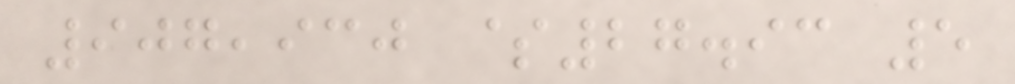907,930 $27.93 5
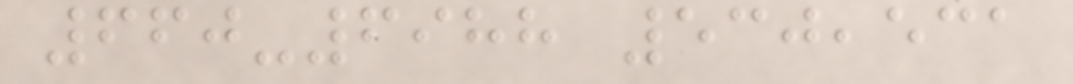660-6988 530,531
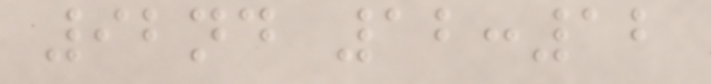92nd 12:12
